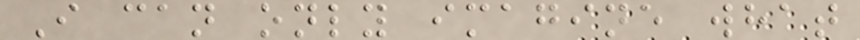I can only imagine what
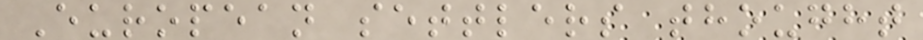European settlers thought
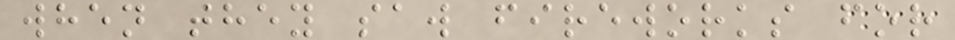when they saw fireworks for
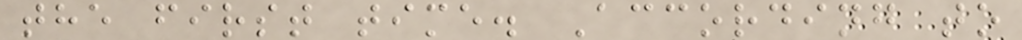the first time. According to
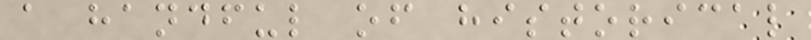a handful of historical
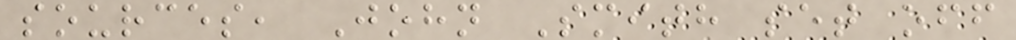sources, John Smith set off
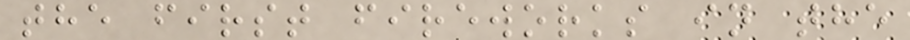the first fireworks in the
